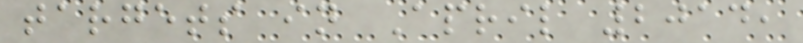targets in April 2014,
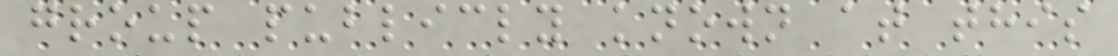group publicly known at this
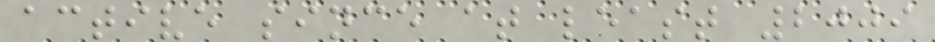active since at least 2009
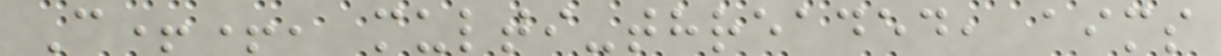C++, multi-threaded, aims
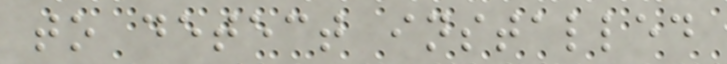to detect installed
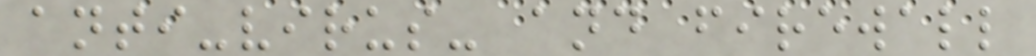anti-virus- and firewall
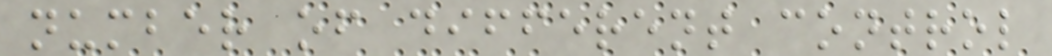number of different control
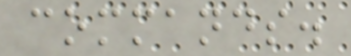commands.
